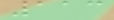113
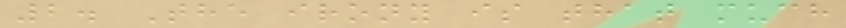2. The irony is that much
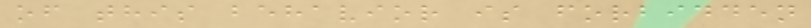of this behavior is forbidden
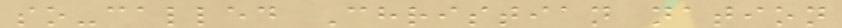so-called Christian nation
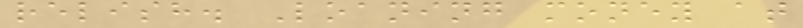relish. Loaning money at
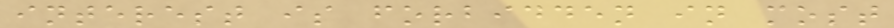interest is forbidden in most
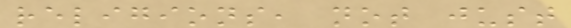religions, not just
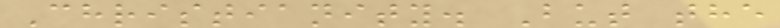Christianity. But the
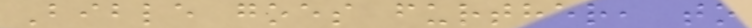Bible goes further, to
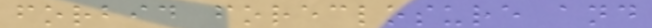forbid foreclosure and
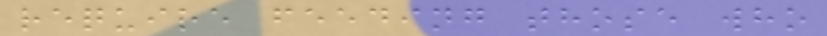require feeding those who
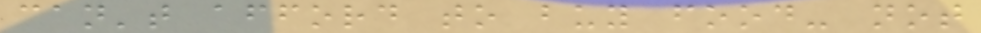can't afford to buy food- not
